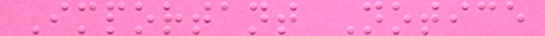Important Notice
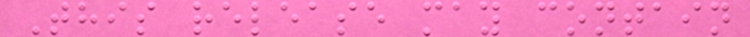This release may contain
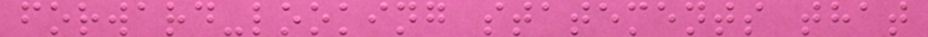forward-looking statements that
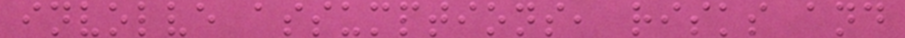involve assumptions, risks and
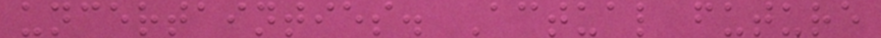uncertainties. Actual future
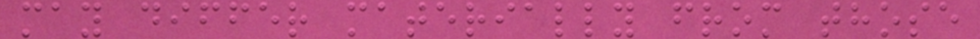may differ materially from those
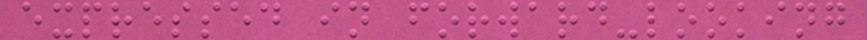expressed in forward-looking
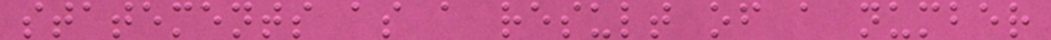statements as a result of a number
